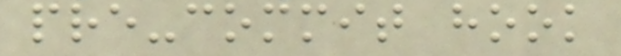pre-commit hook
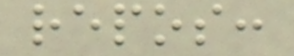repos:
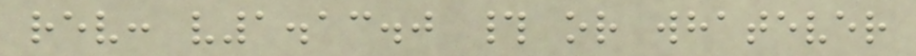rev: v1.13.0 # or whatever
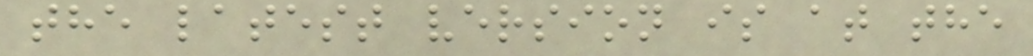the latest version is at the
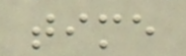time
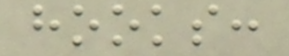hooks:
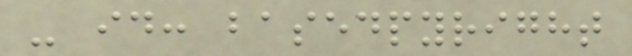- id: basedpyright
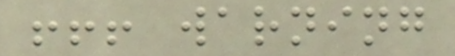!!! warning
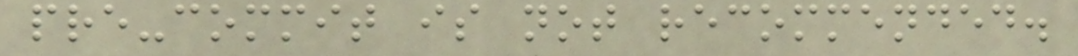pre-commit is not recommended.
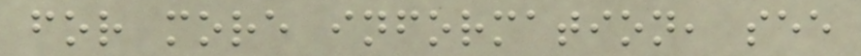for more information, see
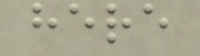here
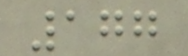177
